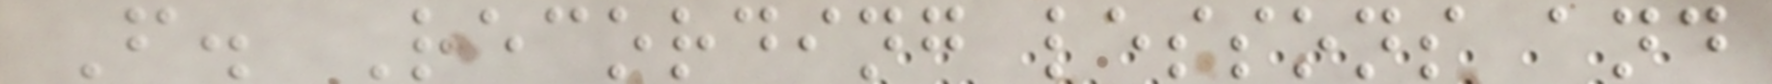F. Recording lessons and
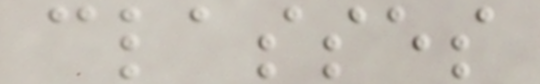classes
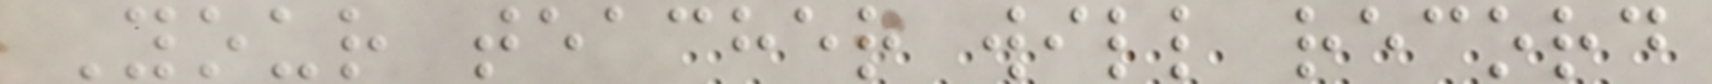Your teacher will record
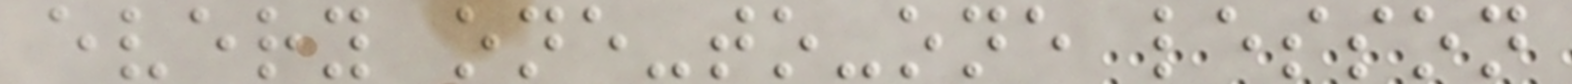every one-to-one lesson
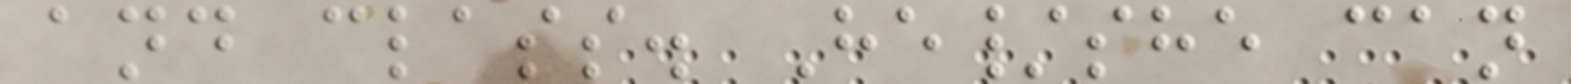and class. He/she can
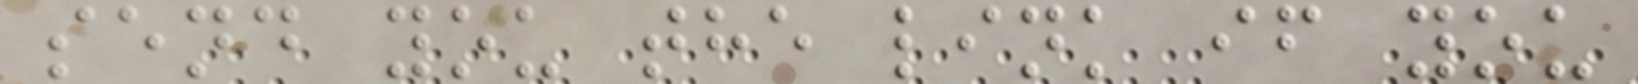send you the link if you
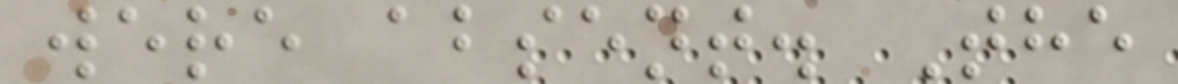were absent. The
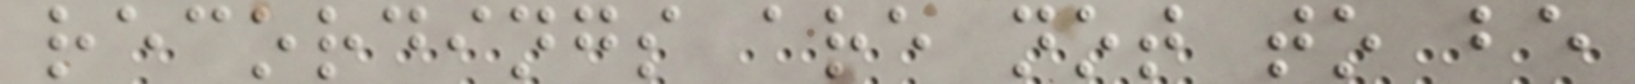recordings are not to be
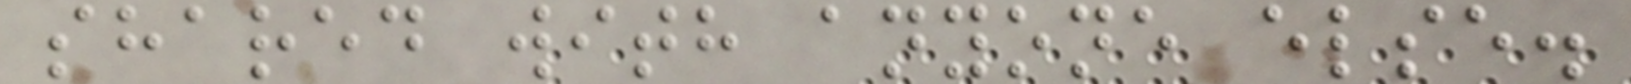shared with anyone else.
